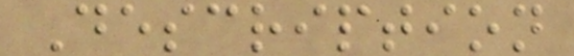Description
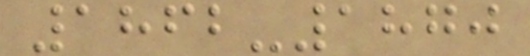1862-1870
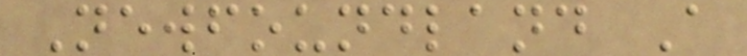Newfoundland A
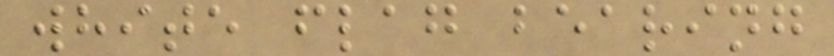white flag bearing
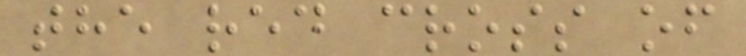the red cross of
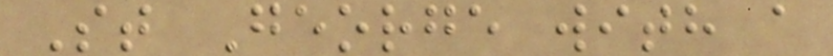St George with a
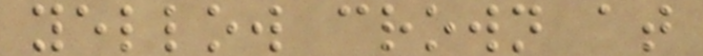yellow crown at
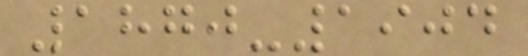1870-1904
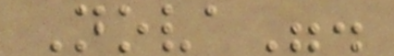Nova".
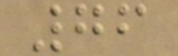76
